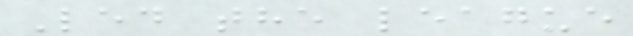Led the league
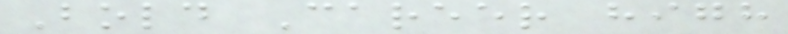Bold Career high
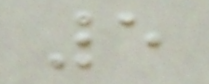5
